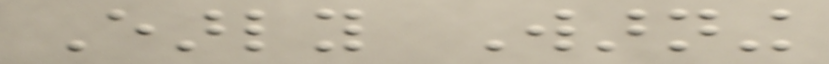Early Warning
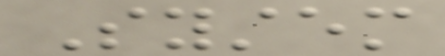System
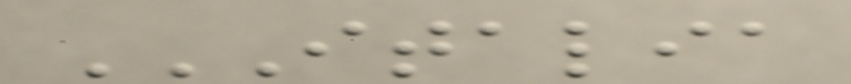ITALIA
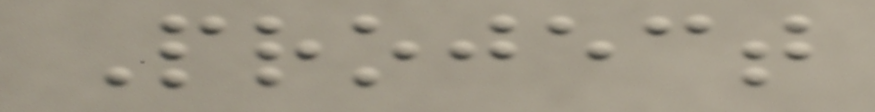Project
